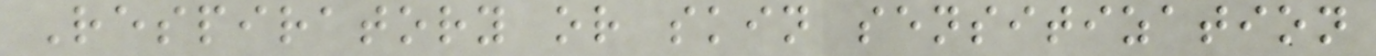Respiratory or skin sensitization
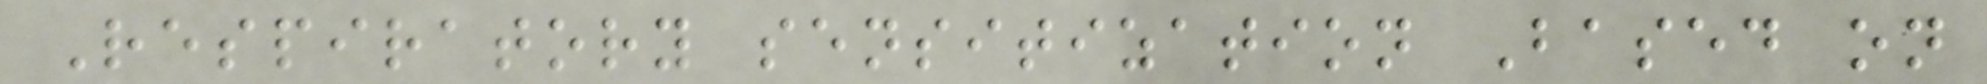Respiratory sensitization Based on
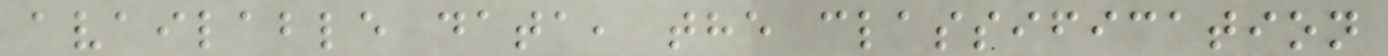available data, the classification
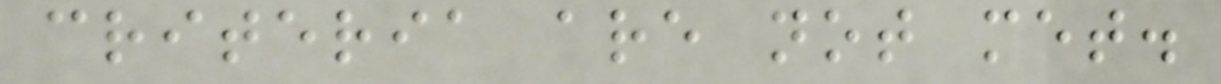criteria are not met.
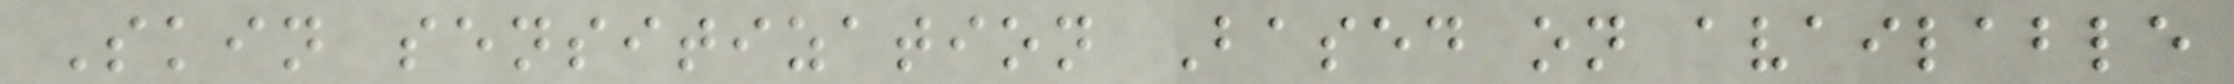Skin sensitization Based on available
